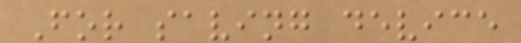For saving device
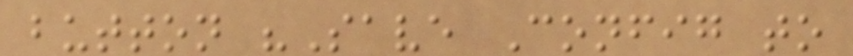button "Save Config to
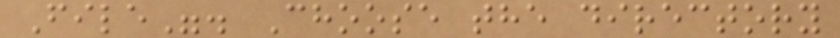File". Choose the directory
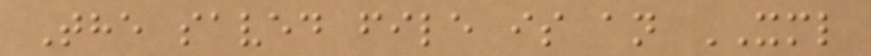The saved file is an XML
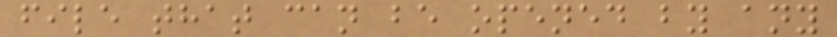file that can be opened by any
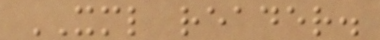XML reader.
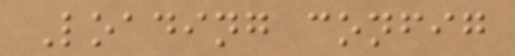Loading config
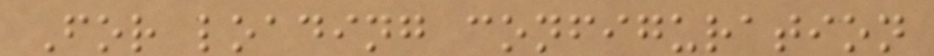For loading configuration
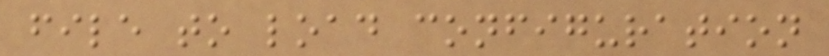file to load configuration
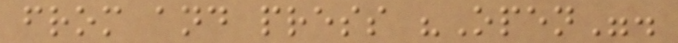from and press "Open".
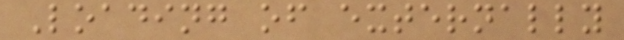Loading of externally
